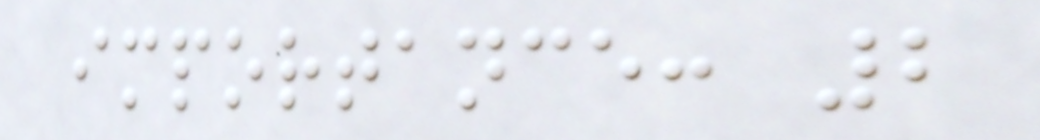importance: 2
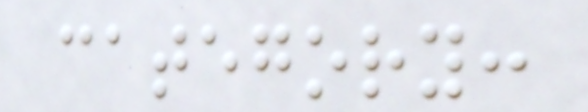category:
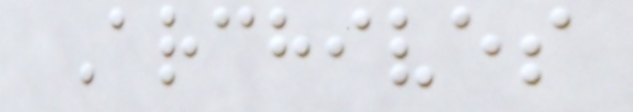Archives
